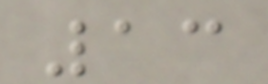13
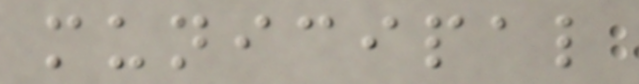municipal
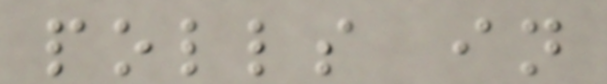polls in
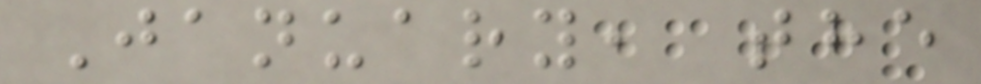January, the
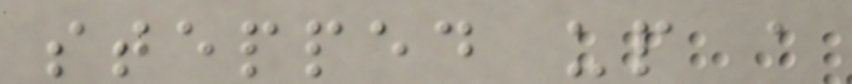stepped up a
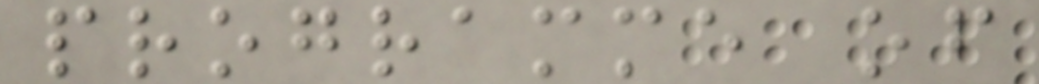programme of
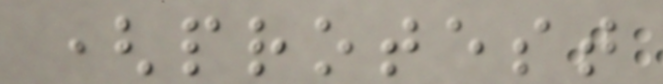(protest
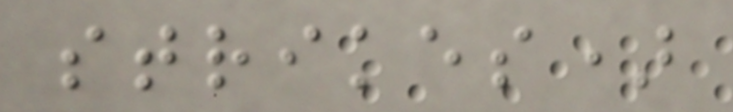strikes)
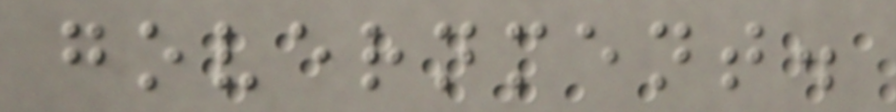government.
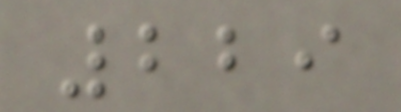229
